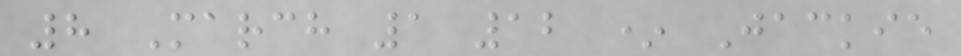8 March 1 12 * Jackie
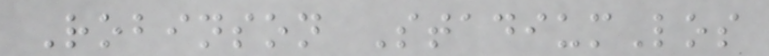Robinson StadiumLos
